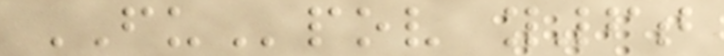FUpov y6t
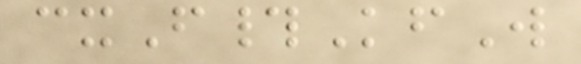cxF#KfW
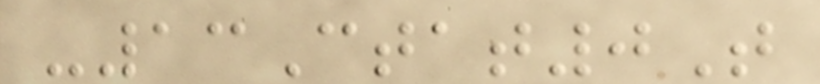-13Ctat0T
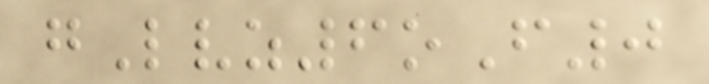gLvz6oF0
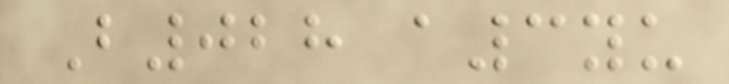B028 a3yu
